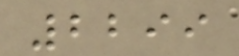2299
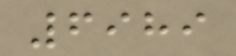6989
